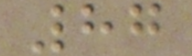87
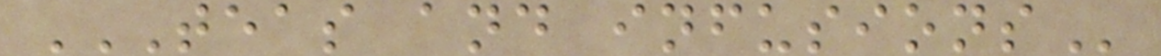TEAS AND INFUSIONS
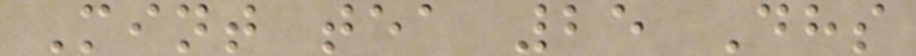Mint tea 25 Dhs
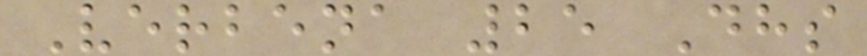Verbena 25 Dhs
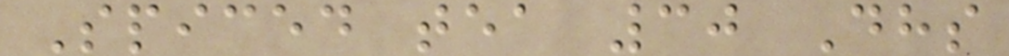Spiced tea 30 Dhs
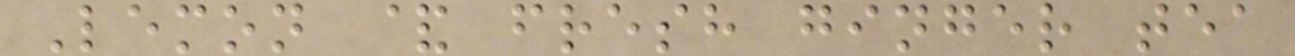Lemon & fresh ginger tea
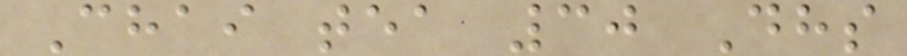Chai tea 30 Dhs
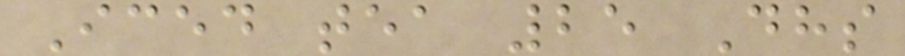Iced tea 25 Dhs
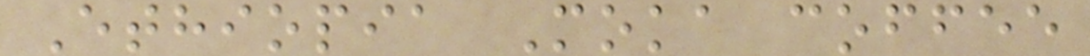Ethiopia Moka coffee
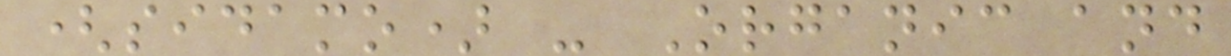(sidamo) - Organic and
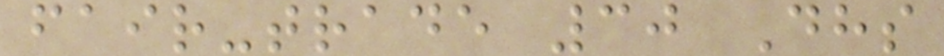fair-trade 30 Dhs
